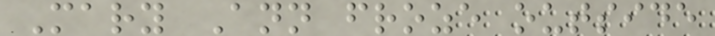Mary Ann froze outside
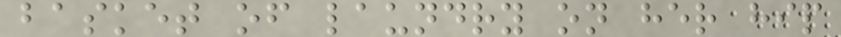basket of laundry on her hip
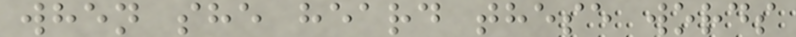when she heard these words
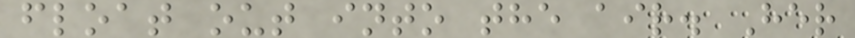float out into the air. Her
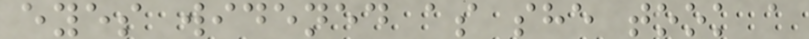eyes widened as she took a
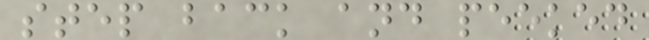step back and peeked
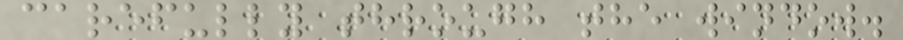carefully through the window.
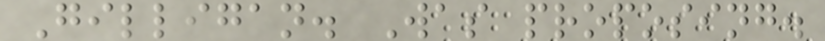Gilligan. Was proposing.
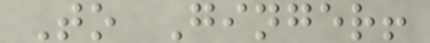To Ginger!
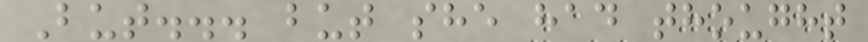But... but she had thought
